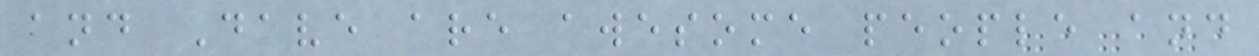and Dave are awesome people and
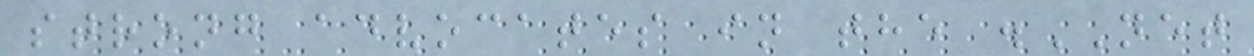strong advocates in the .NET
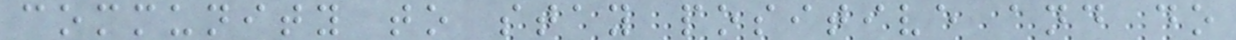community to stay positive and do
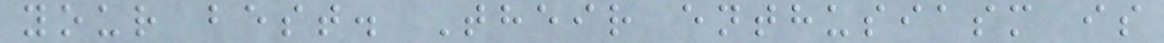your best. Their enthusiasm is
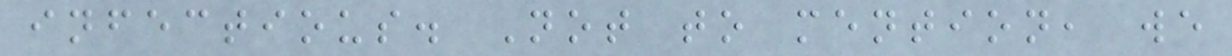infectious. Not to mention, we
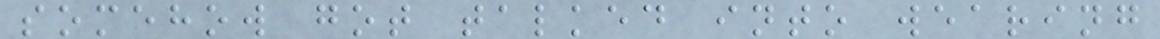somehow got talked into wearing
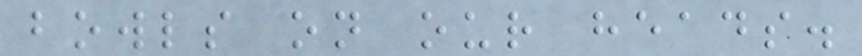bowls on our heads.
